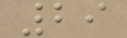29
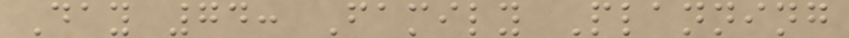Day 74: Family Planning
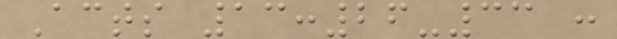Acts 13:26-33 :
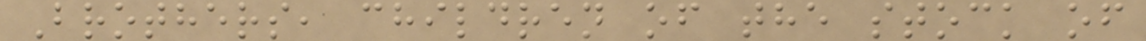Brothers, children of the stock of
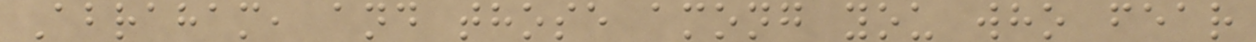Abraham, and those among you who fear
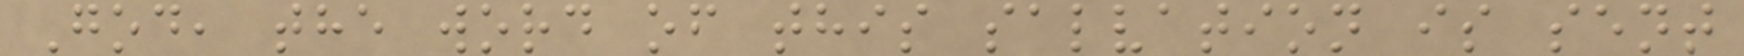God, the word of this salvation is sent
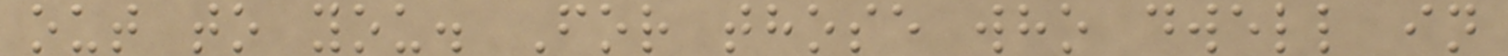out to you. For those who dwell in
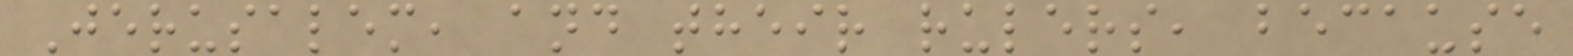Jerusalem, and their rulers, because
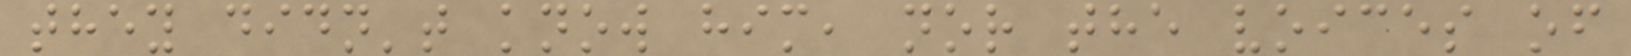they didn't know him, nor the voices of
